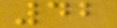42
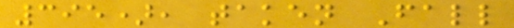395), taken Fall
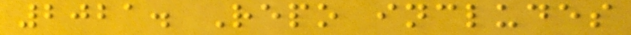2021. Repo includes
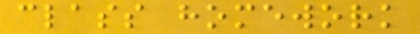class homework
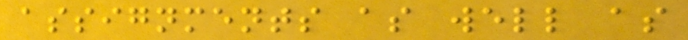assignments as well as
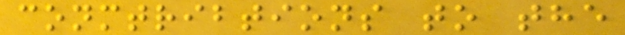conmtribtions to the
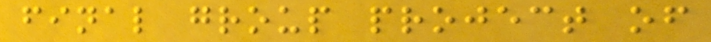final group project of
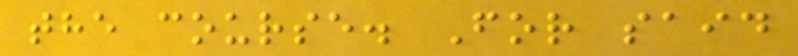the course. For said
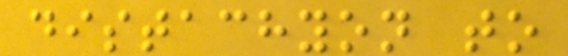distachyon to
